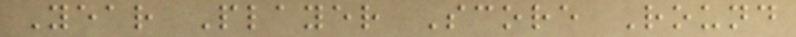Year Player Score Round
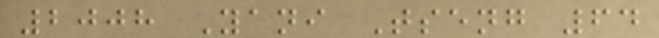2008 Yani Tseng 64
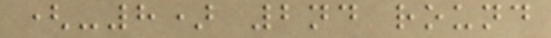(-8) 2nd round
